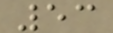53
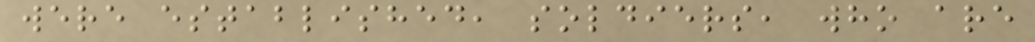were established, soldiers, who are
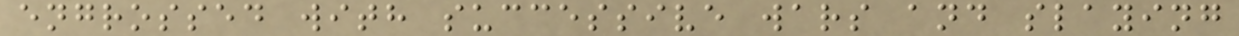engrossed with successive wars and slaying
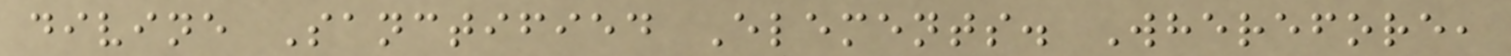divine Sanctified Elements. Wherefore,
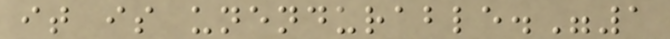it is unendurable."1
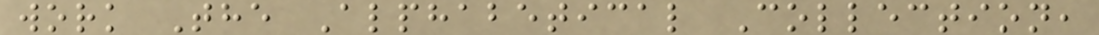work The Alphabetical Collection,
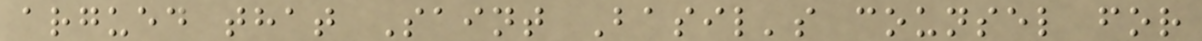argued that Saint Basil's counsel for
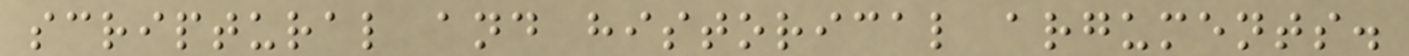scriptural and historical arguments.
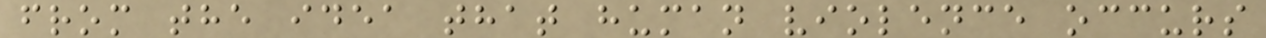from the idea that human violence occurs
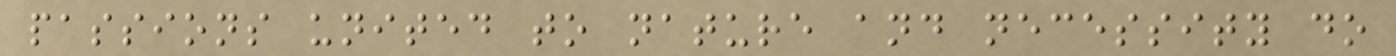passions united to nature and necessity do
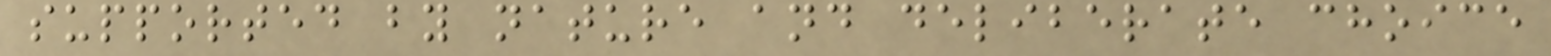supported by nature and deliberate choice
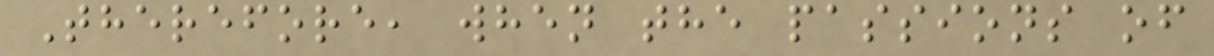Therefore, when the passions of
